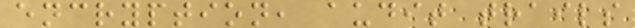encryption, audit trails
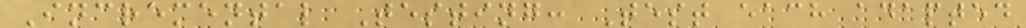Incremental Testing: Test each adapted
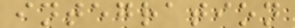integration
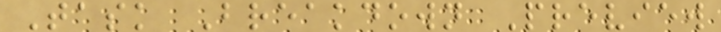Task Breakdown Preview
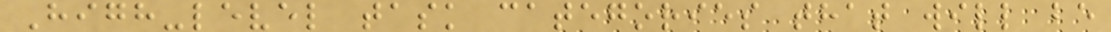High-level task categories that will be
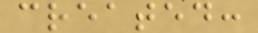created:
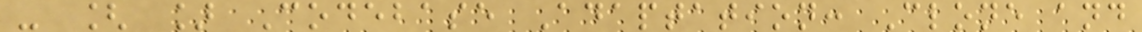- [ ] Codebase Adaptation: Clone and
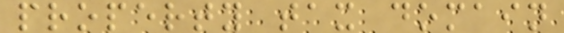property tax domain
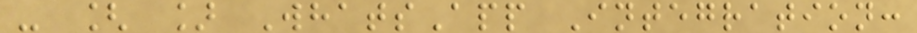- [ ] WhatsApp Integration:
